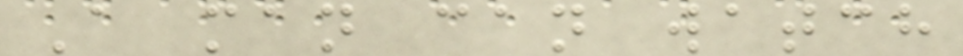A man can watch
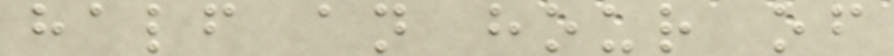half an hour of
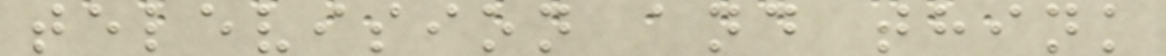television and think
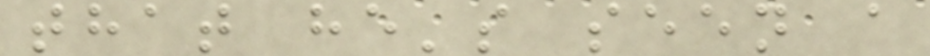that he's seen a
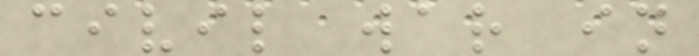civil war in
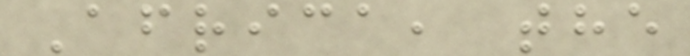Africa, the
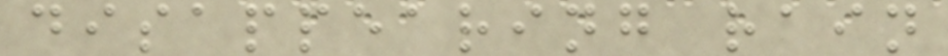disappearing rain
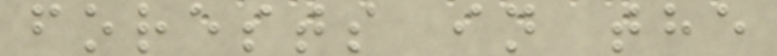forests in the
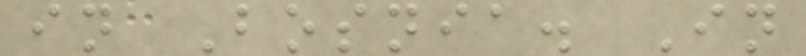in Bosnia. In
